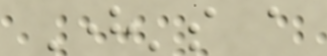Here's a
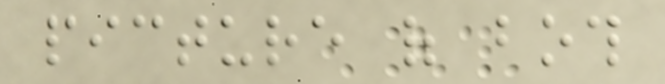picture of both
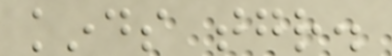kinds together.
